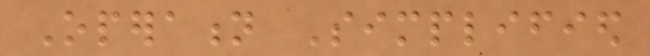Operation Simplified
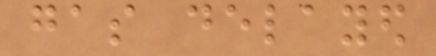gas delayed
